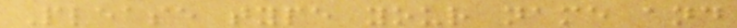Please type your name and
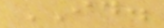ID.
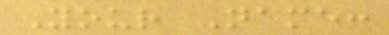Your Name:
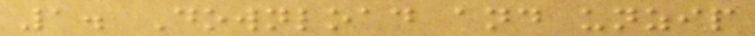1. Download and unzip
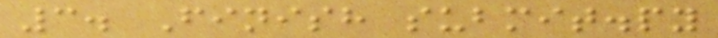3. Finish submit.py
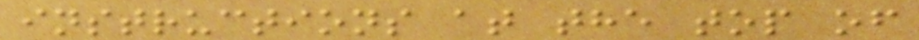instructions at the top of
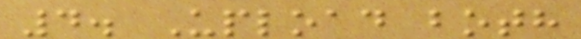4. Upload both
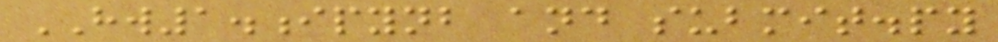HW1.ipynb and submit.py
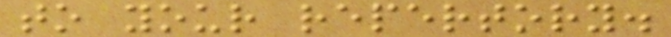to your repertory.
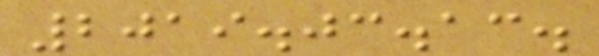2019.03.13.
